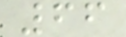66
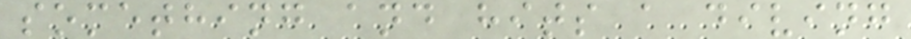something and hits a diving
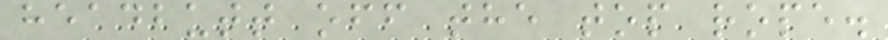headbutt off the top rope.
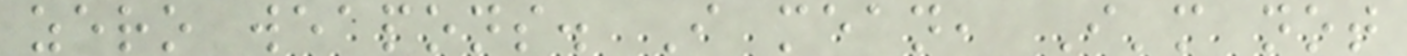zero weapons. I mean, I'm not
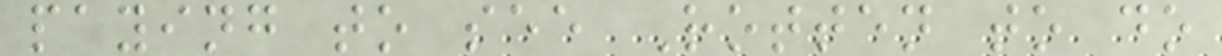paying to see Rotten to do
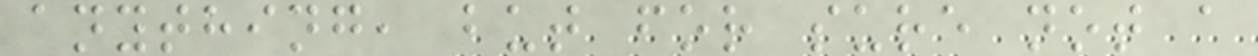anything, but for sure not a
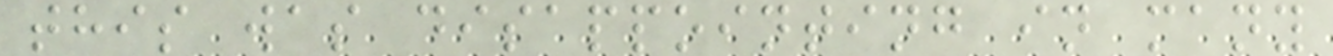this was disappointing in many
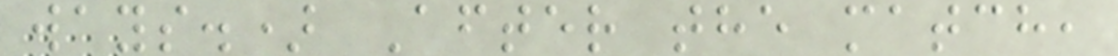ways.) After the match,
